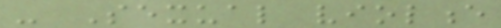- Sexual violence
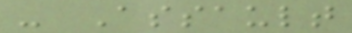- Assault
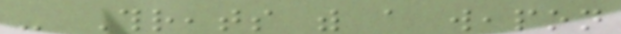- Threats with a weapon
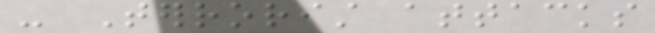- Terrorist attacks
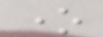one
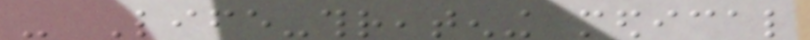- Life-threatening medical
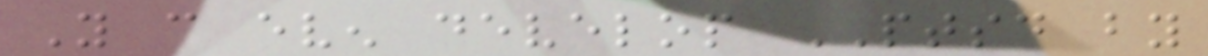You can even develop PTSD by
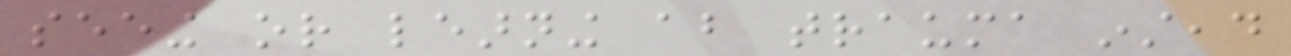seeing or learning about trauma instead
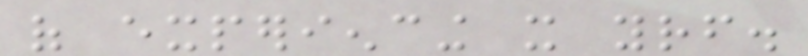of experiencing it yourself.
